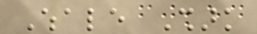Whale Shark
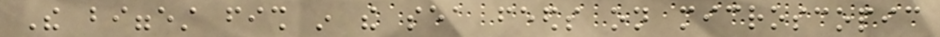The biggest fish in the sea feeds on microscopic
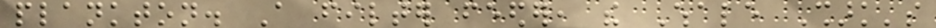plankton. A filter feeder, the Whale Shark's
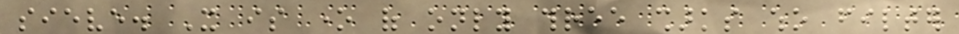sieve. It is one of only three sharks who filter
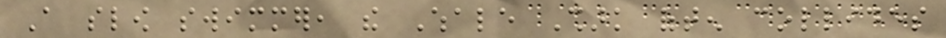A slow swimmer, the Whale Shark often collides
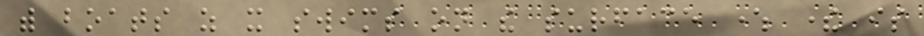with boats as it swims on the surface where there is
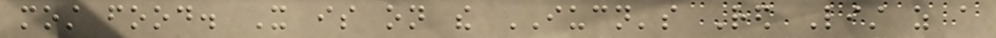most food. It is on the IUCN's Red List as a
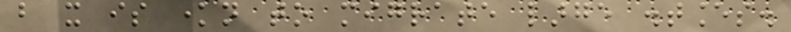but it is known to migrate large distances.
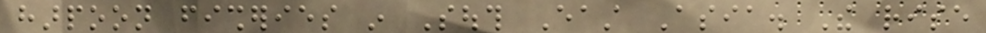harpoon fisheries in South East Asia. The rise
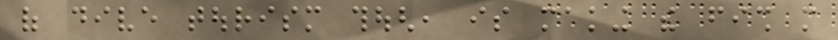of dive tourism though, is making the fish more
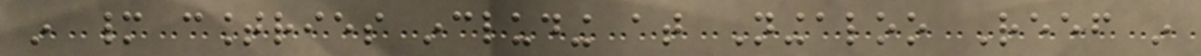in many countries including at Ningaloo Reef in
